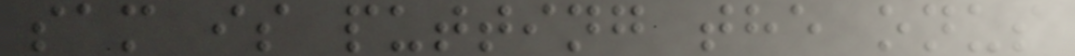sam is putting the onus
